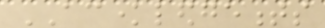ACKNOWLEDGEMENTS
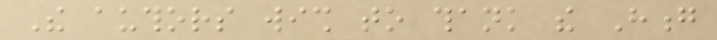The authors wish to thank the Hong
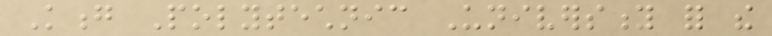Kong Polytechnic University for the
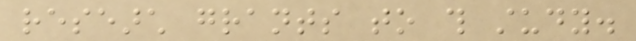research grants to this study.
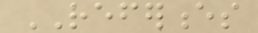REFERENCES
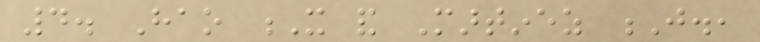4. Hao X and Martinez J.,
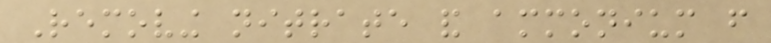Removing nitrate and ammonium from
